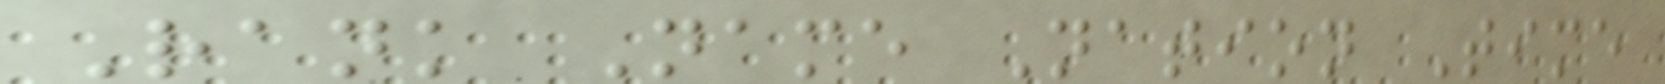Rank Name Nation Time
